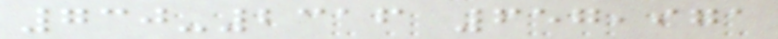730-2316 657,971
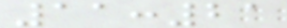11:21
